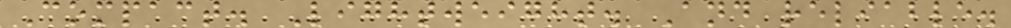Compact. Lightweight. And reliable.
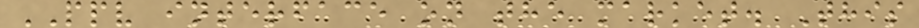PPV interface on the market. This
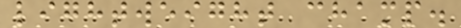lightweight champ.
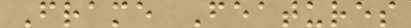Frame Features
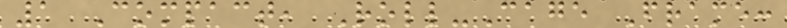1 Compact, Roll-Cage Frame:
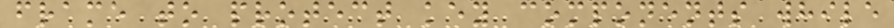frame to protect key components while
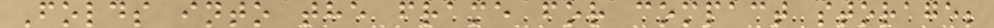Folds into the frame for compact storage;
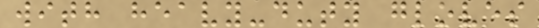with heavy-duty gloves
